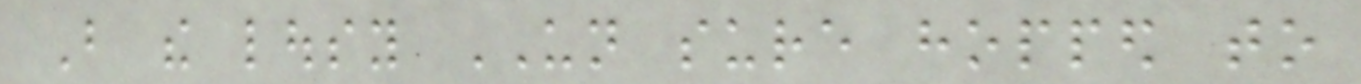But the lousy UN sure hopped to
